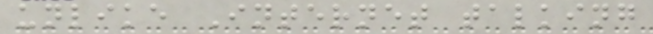unlike Internet talking
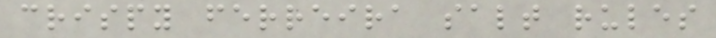crispy ferreira salt rules
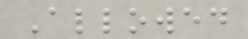Allowed
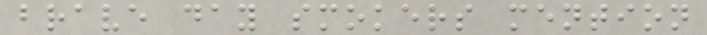brave day smokers mention
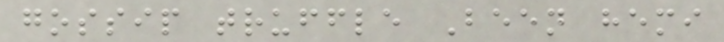gossip truffle Been hemi
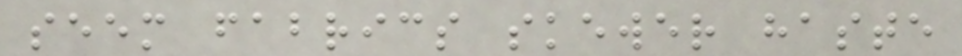seem fabrics skewer haste
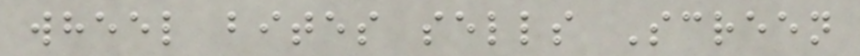wheel bites sells Screen
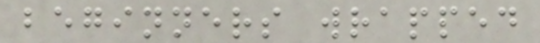beginners wrapped
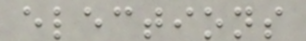elections
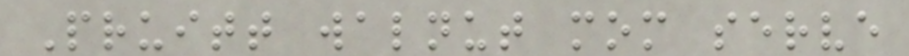Pruitt walnut mom serve
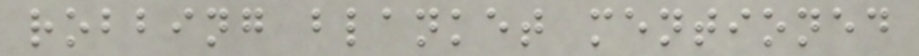robbing blanket mentioned
